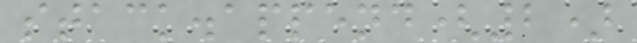stack.append(2)
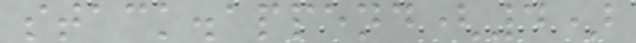stack.append(4)
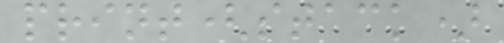print(stack)
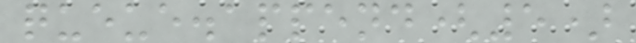queue.append(5)
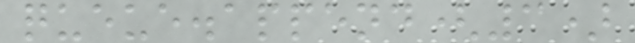queue.append(3)
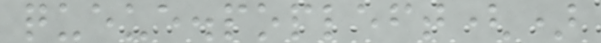queue.popleft()
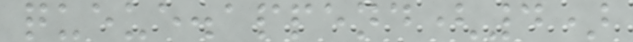queue.append(4)
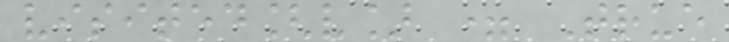visited[v] = True
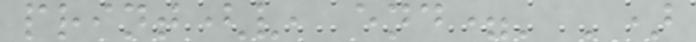print(v, end=' ')
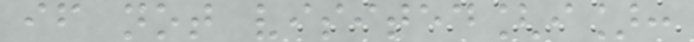if not visited[i]:
